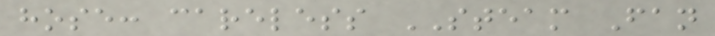hose: careless STEAM Fan
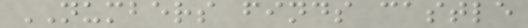NUMBERS finds castle
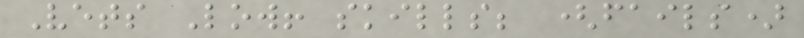Vets Low! skills; (fails)
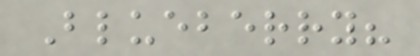Blueberry?
